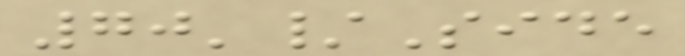70'/Side
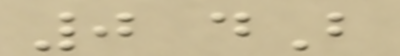0 dB
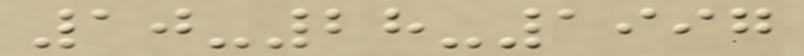10-28-1997
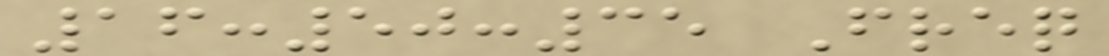16:50:35 Freq
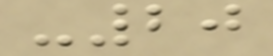-20
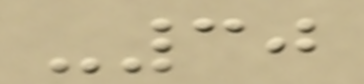-30
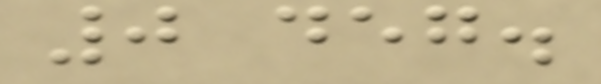0 deg.
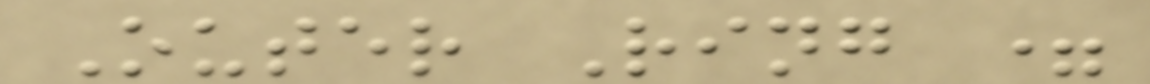Outer Ring =
